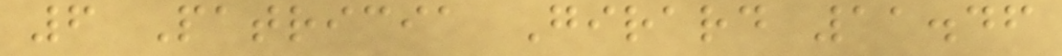6 Patricia Girard 11.46
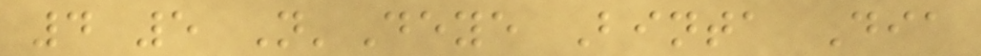4 5 N'Deye Binta Dia
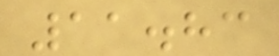11.83
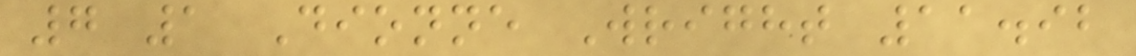7 1 Dionne Wright 11.92
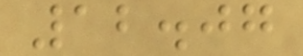12.07
